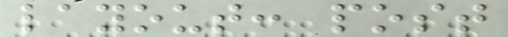layout: post
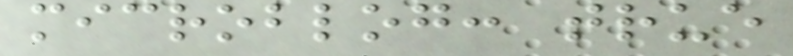microblog: true
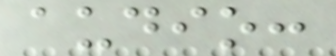audio:
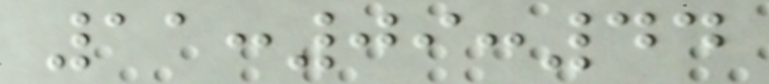11:09:44
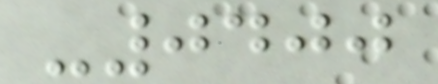-0400
